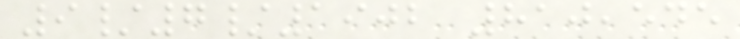9/7/1902 810,545
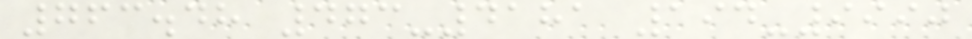763.48 473-4181 194-9990
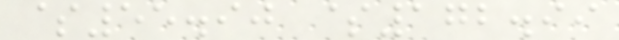$55.90 $172.99
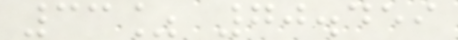33% 70.459
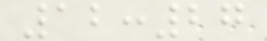12:27
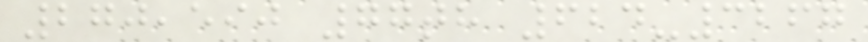270,590 77th 624-3267
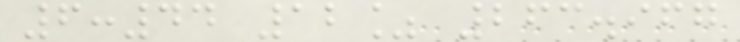6:44 12% 263.967
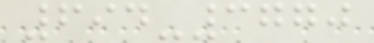694-3770
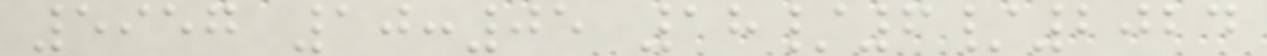5957 10:05 18/6/2024
